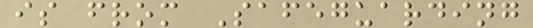is from Safeguarding
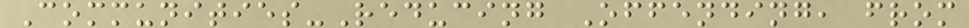Communities-Reducing Offending, from
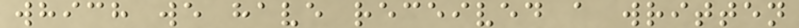which we have received a written
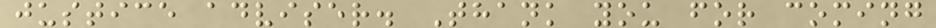justice adviser. Thank you for coming
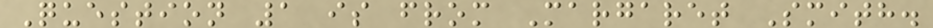Question 1 is from Margaret Smith.
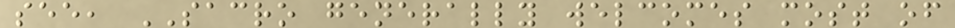see, SACRO generally welcomes most of
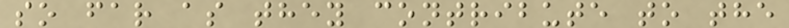so far as they contribute to the
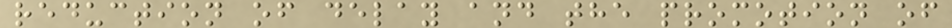reduction of delay and the promotion of
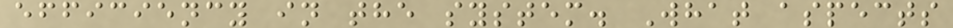efficiency in the system. What aspects
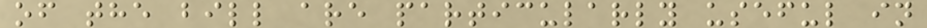of the bill are particularly useful in
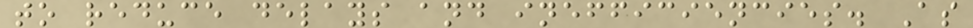to reduce delays and inefficiencies. As
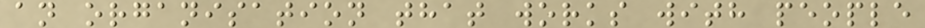an organisation that works with people
